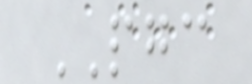PGC
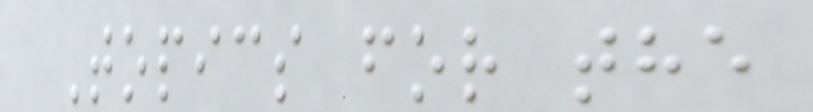Topics for the
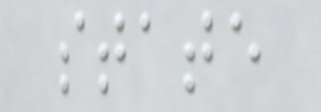state
